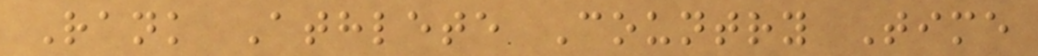Rank Athlete Country Time
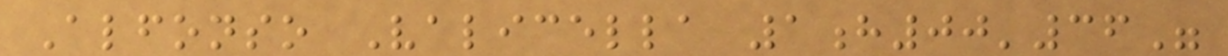Alfonso Valicella 1h00'36"
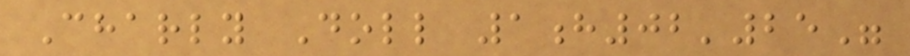Charly Doll 1h02'25"
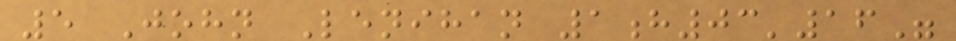5 John Lenihan 1h03'16"
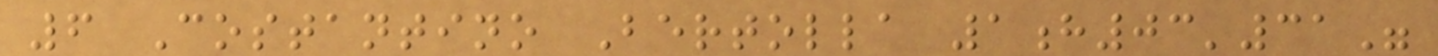6 Costantino Bertolla 1h03'31"
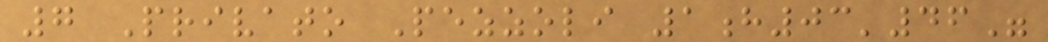7 Privato Pezzoli 1h03'46"
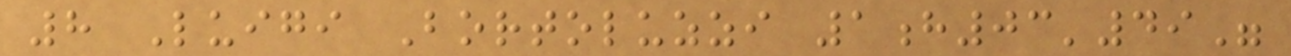8 Luigi Bortoluzzi 1h03'49"
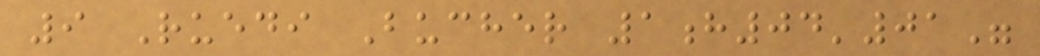9 Ruedi Bucher 1h04'01"
